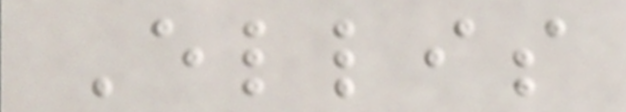Ellis
